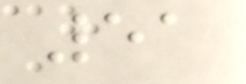51
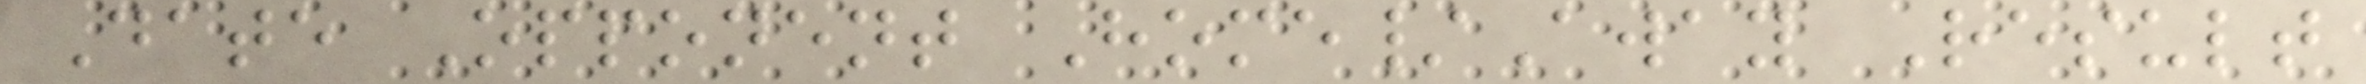Date Opponent Home/Away Result
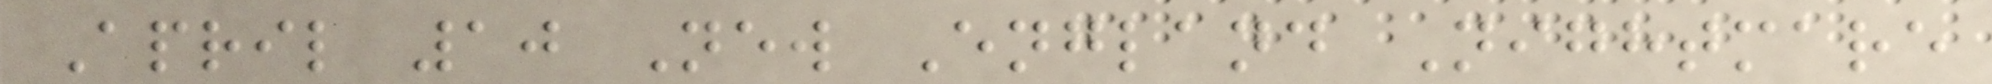April 10 New England Nightmare
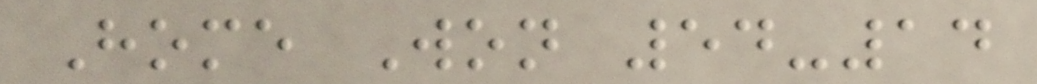Home Won 54-14
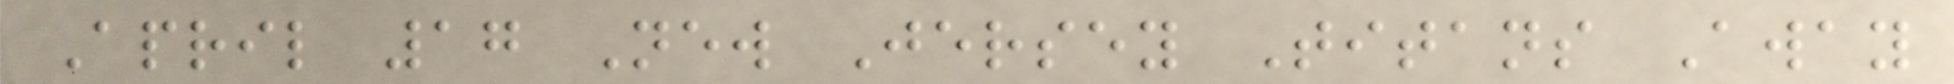April 17 New Jersey Titans Away
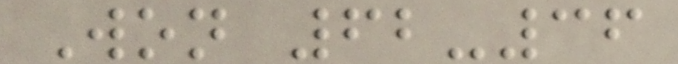Won 62-36
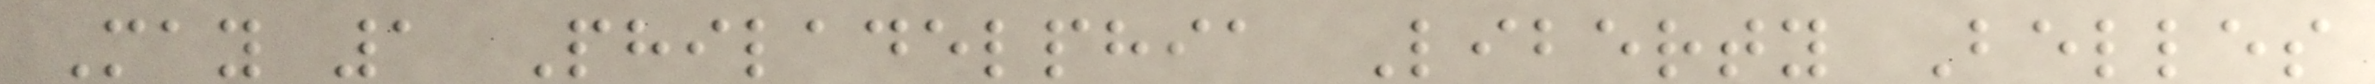May 1 Philadelphia Liberty Belles
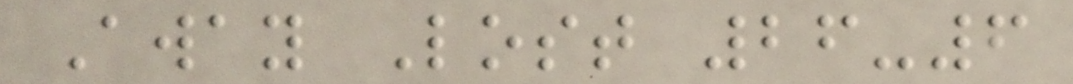Away Lost 26-6
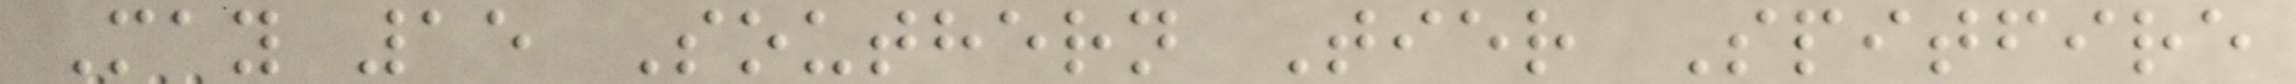May 15 Southern Tier Spitfire
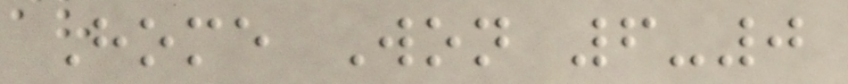Home Won 6-0
